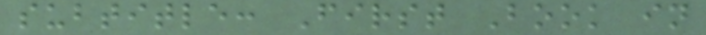subtitle: First Book in
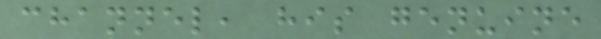channel, his genuine
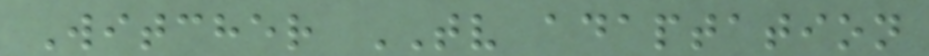Witcher TV adaptation
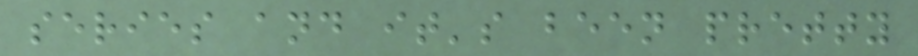series and it's been pretty
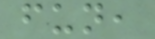fun,
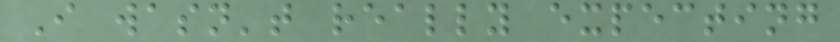I wasn't really expecting
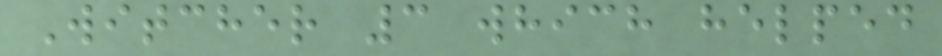Witcher 3 which helped
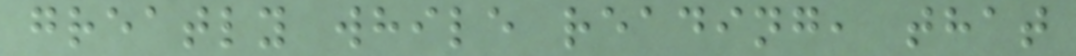greatly while reading, that
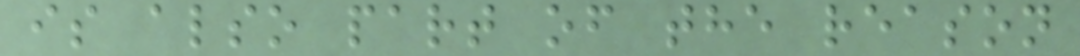is also part of the reason
